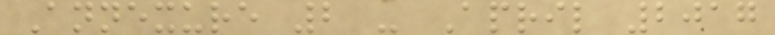Annexure 2 - April 2017
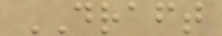DRAFT
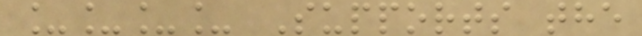____ Supports the
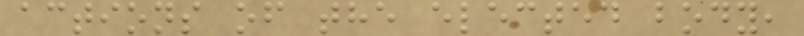actions of the elected body,
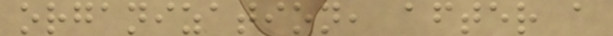organization, after a
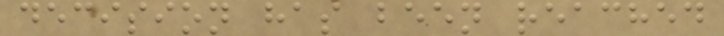decision has been reached
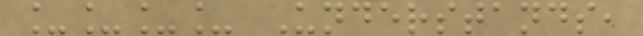____ Understands,
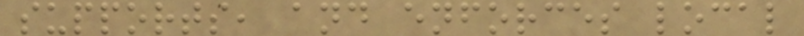supports, and enforces local
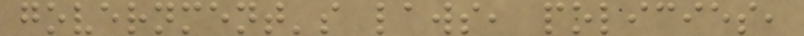government's laws, policies,
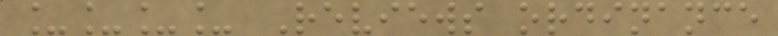____ Reviews ordinance
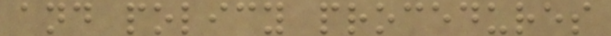and policy procedures
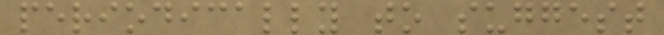periodically to suggest
